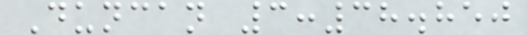Duncan 3:38.850
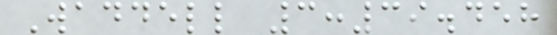Waddell 3:39.458
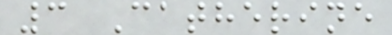3 Catherine
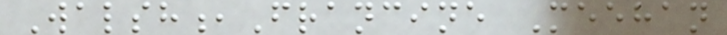Walsh,Francine Meehan
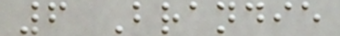6 Brandie
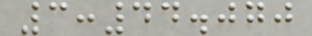3:44.070
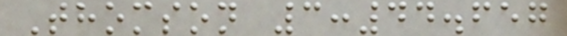Thomson 3:44.657
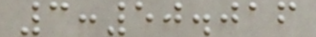3:50.016
